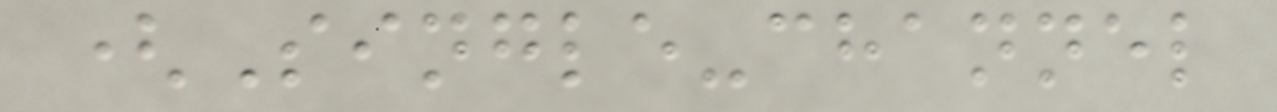(Single-channel
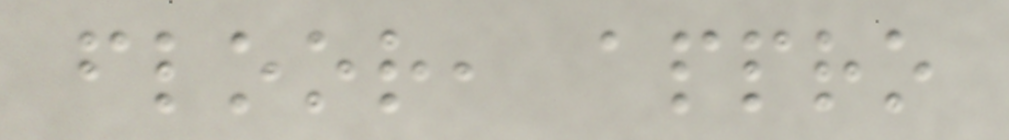floor, appro
